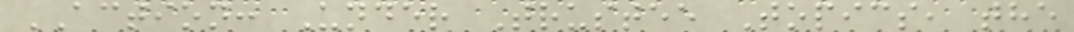ACTION: Under Trustee Topics, the
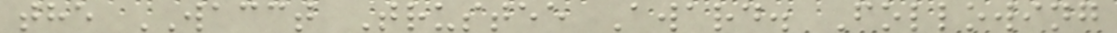the WACCT Trustee Award. Following
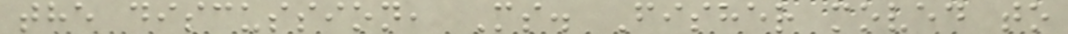the discussion, Ms. Fisher moved to
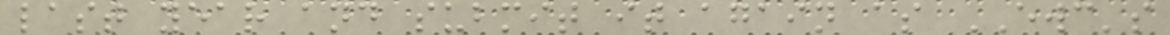last year and submit it again as EWC's
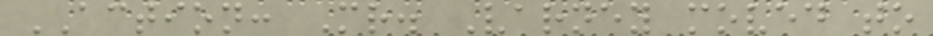ACTION: Mr. Varney moved to
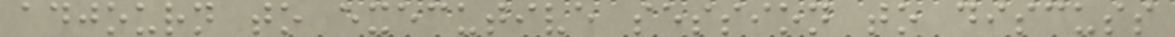adjourn to executive session to discuss
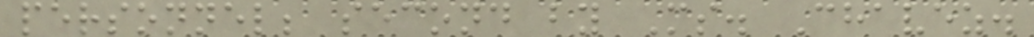personnel; second by Ms. Chavez.
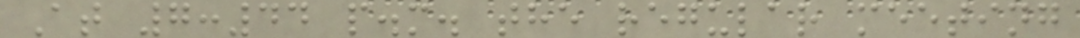At 7:44 p.m. the regular meeting
